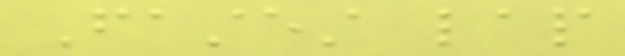Fastest lap
